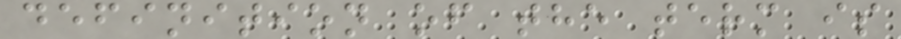definition of the term is
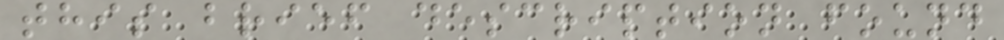this brief description found
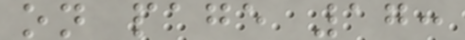on page 17:
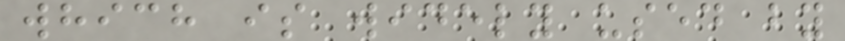which is widely used by
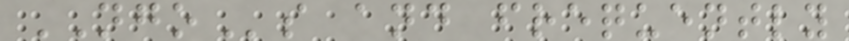NGOs and frequently
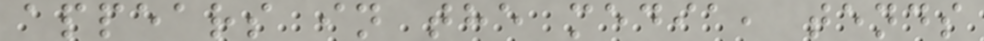appears in the media, tends
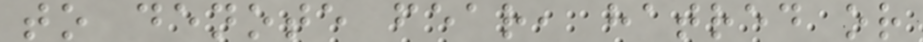to denote fear, hatred or
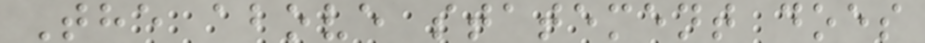The above statement does
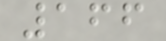166
